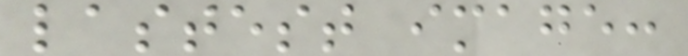lastest image:
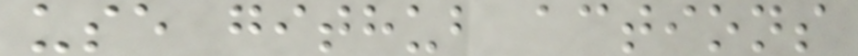use github actions
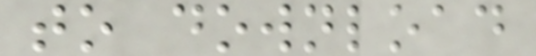to download
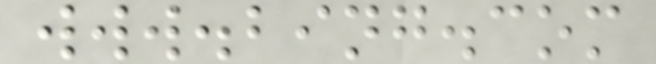www.bing.com
